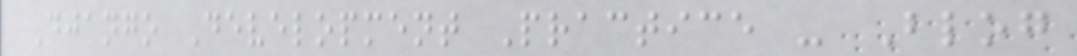Django Development Practice - Blog
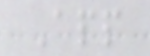App
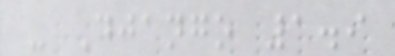- Django 1.9
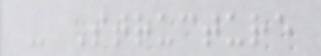- Structure
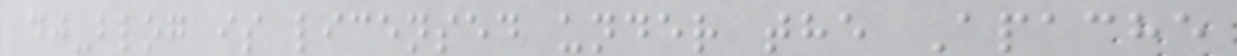dj-blog is licensed under the Apache
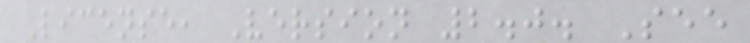License, Version 2.0. See
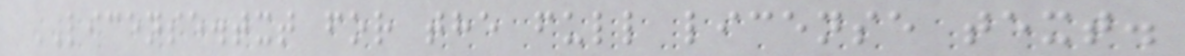LICENSE.txt for the full license text.
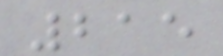215
